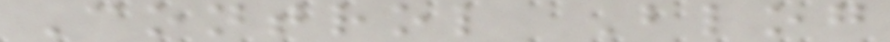Control Blog
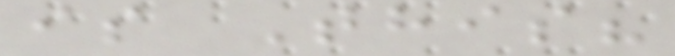is This?
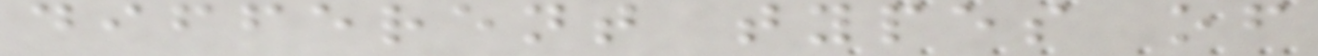different types of
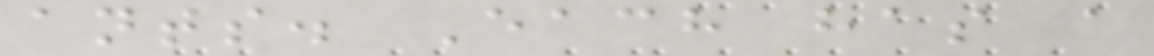ants. Each has a
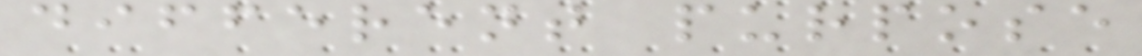different purpose
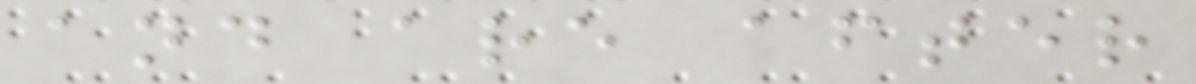and are after
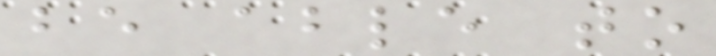be able to
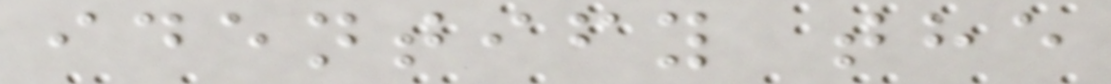identify the
